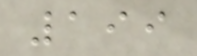199
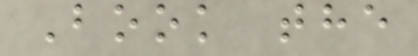Book the
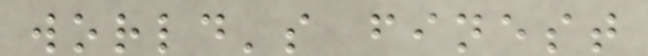world's finest
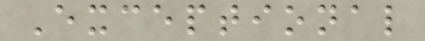Exceptional
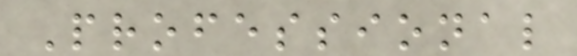Professional
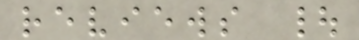reviews |
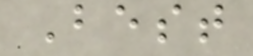Best
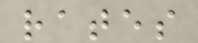rates
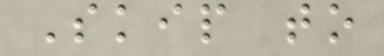Skip to
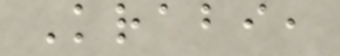Krabi,
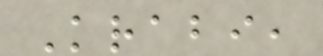Krabi,
